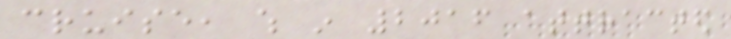cruise, which in 2016 attracted
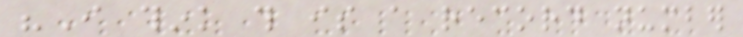"I think this is a record number
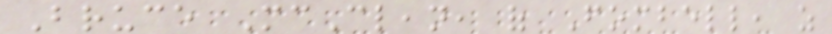Bruce McClean, of Fombell, as
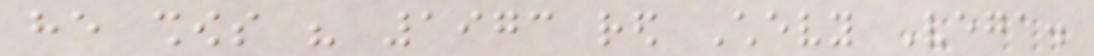he shows his 1973 red Chevy Vega.
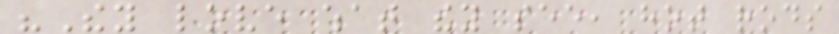"They love what they see, hot rods
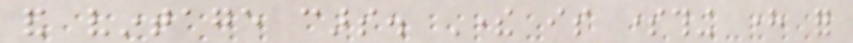and vintage cars. There is something here for
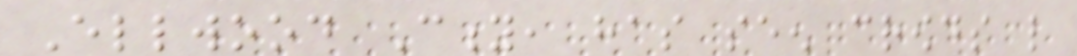Ellwood City, has seen crowds like
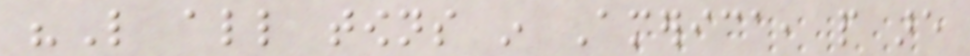"Like all towns in America, people are
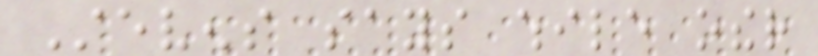Stevens says while other
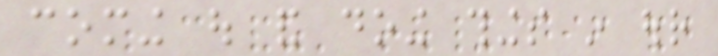coming out and doing things in our
